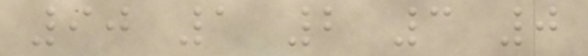90 1 2 3 0
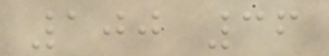100 36
